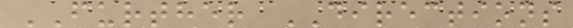FURTHER DIRECTIONS
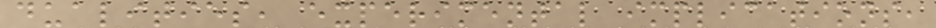dualities, experimental implications,
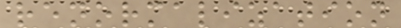renormalization
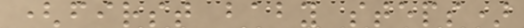(first baby steps)
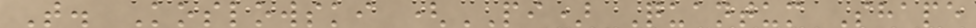T. Koslowski (PI) Quantum Shape
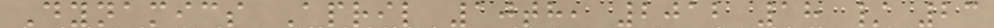Dynamics April 10th, 2012 18 / 23
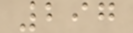297
